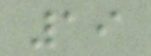19
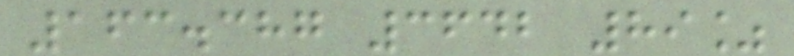163.387 3642 89%
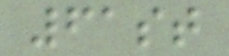61st
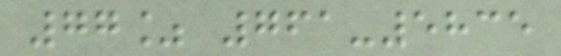77% 761-5835
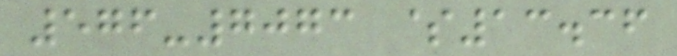576-7073 $13.36
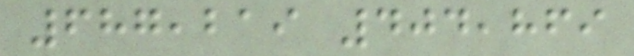687,219 404,869
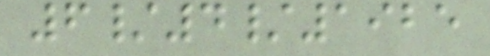6/4/1925
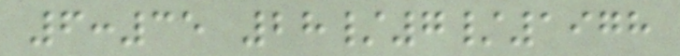6:35 28/7/1978
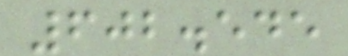602.545
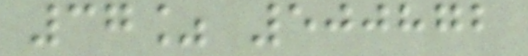37% 500872
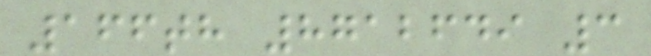166th 8712649 3
